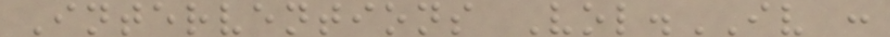Interventions Vol.IV :
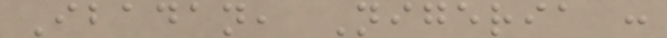Ibadan, Nigeria :
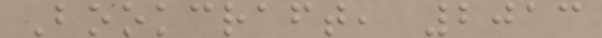Bookcraft, 2013
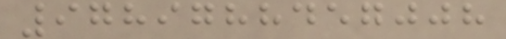9789788457008
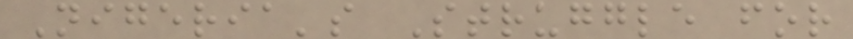Nigeria's Struggle for
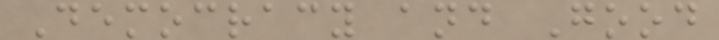Democracy and Good
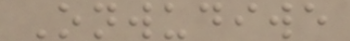Onwudiwe
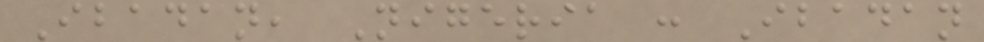Ibadan, Nigeria : Ibadan
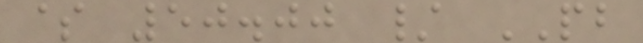$ 50.00 / PB
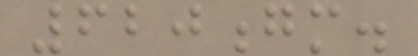620gm.
